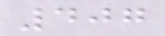407
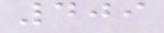409
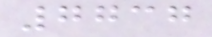7737
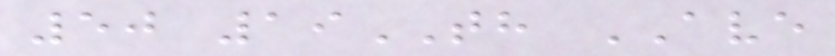50 19TH AVE
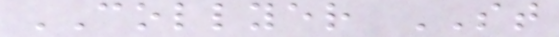COLLYER ST
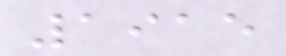1915
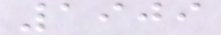1909
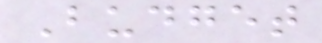Budget
